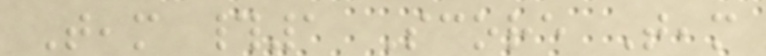Team #1 Score Team
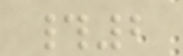#2
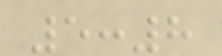5:8
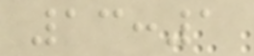13:1
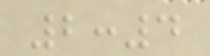2:4
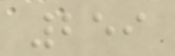259
